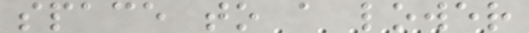space to a lower
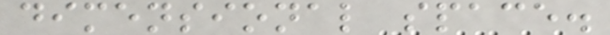dimensional space.
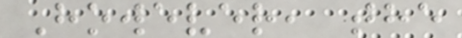However, the
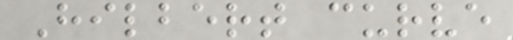Hilbert curve
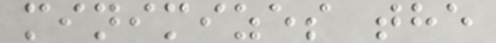minimizes the
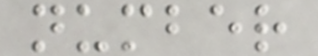number
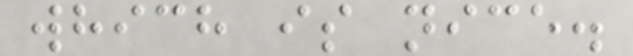which is nice.
